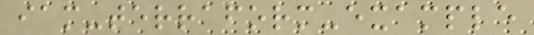iam-terraform-example
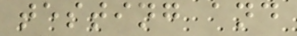testing and
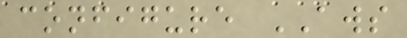configure AWS
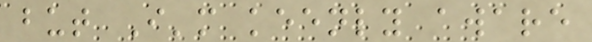but I'm keenly aware
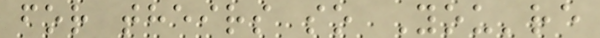for theirs so You're
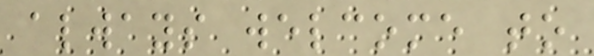always welcome to
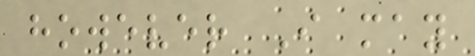however I may
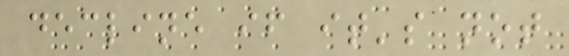decline if it's not
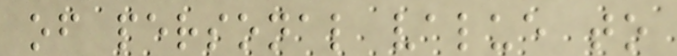of personal value to
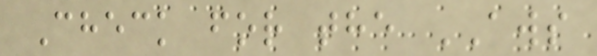Check for the AWS
